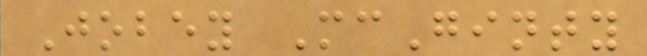Jobey McGinty
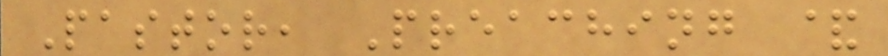Pastor, Preaching &
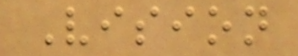Vision
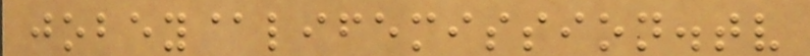jobey@lifemission.tv
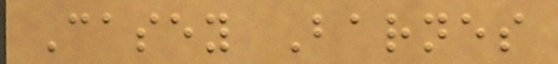Casey Barnes
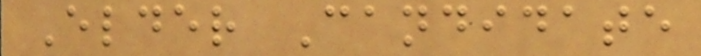Elder Candidate
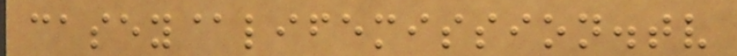casey@lifemission.tv
